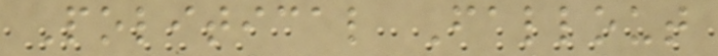Political Fallout
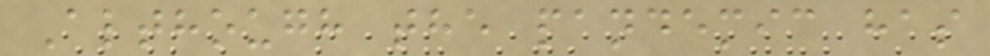Although the pandemic has
